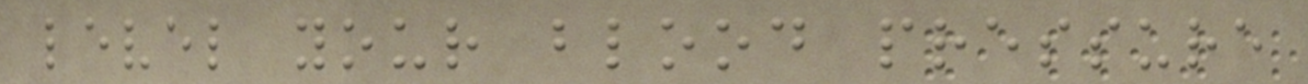level your blood pressure
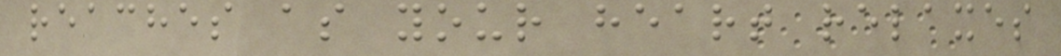reaches as your heart relaxes
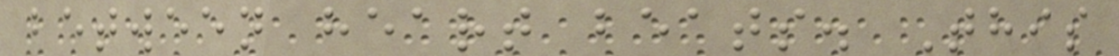between heart beats. This
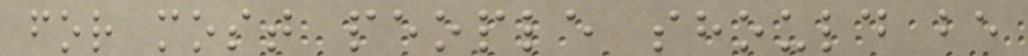for most people should be
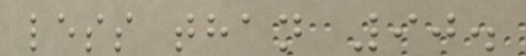less than 90.
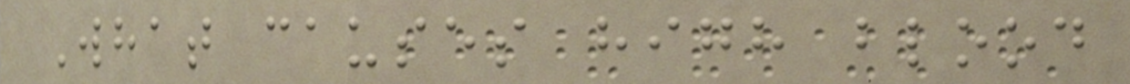What causes high blood
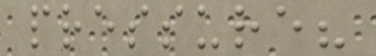pressure?
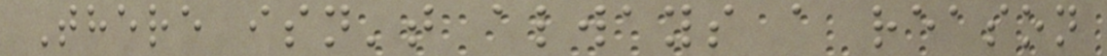There isn't always a reason
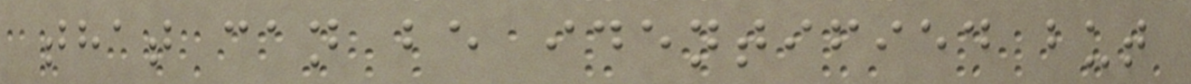that can be identified but
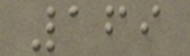169
